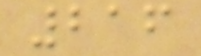216
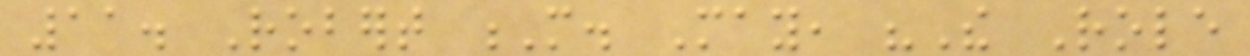11. Robert M. May, "The Role
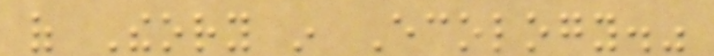of Theory in Ecology."
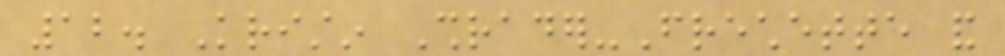12. Kristin Shrader-Frechette and
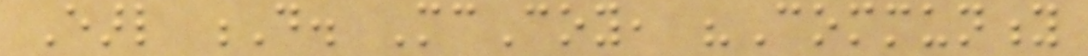Earl D. McCoy, "Community
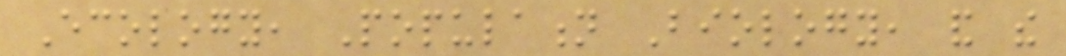Ecology, Population Biology, and the
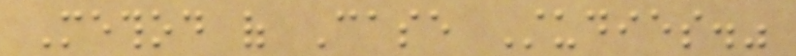Method of Case Studies."
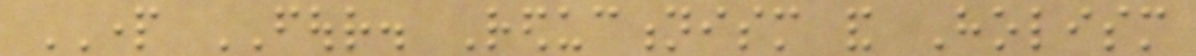PART FOUR. Reductionism and Holism
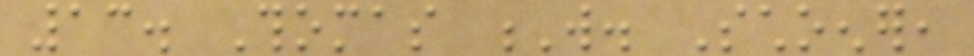13. Thomas W. Schoener,
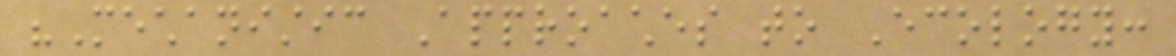"Mechanistic Approaches to Ecology:
